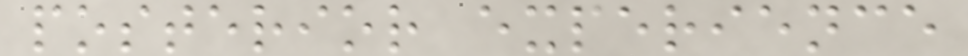posterior experience
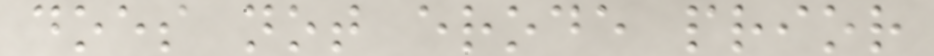does not erode prior
